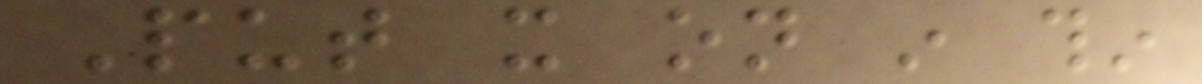Put it on in thin
